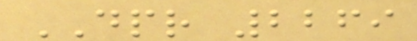DPR 2269
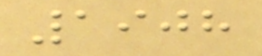1908
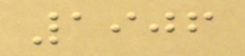1906
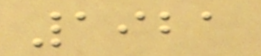1921
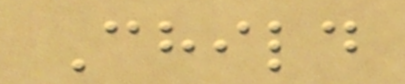Child
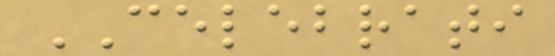CELEBRATI
